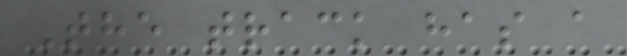The track has a
